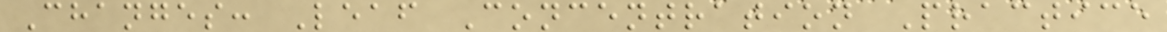Changes: Leaf Concentration Practice
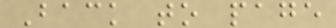Back to page
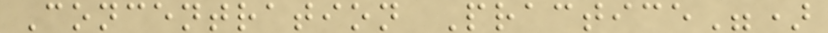Concentration Practice")
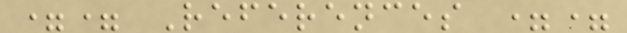== References ==
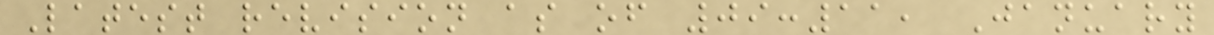Latest revision as of 09:11, January
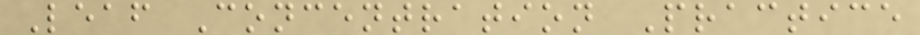Leaf Concentration Practice
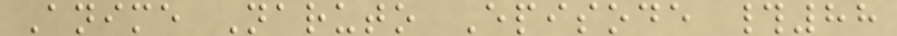Anime Naruto Episode #88
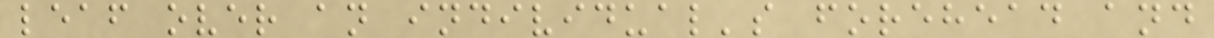leaf over an individual's forehead and
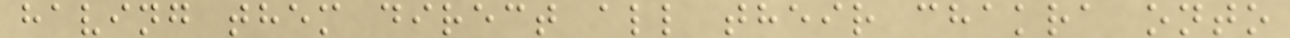having them direct all their chakra onto
